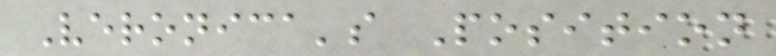Veronica's Position
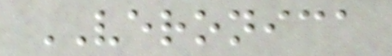VERONICA
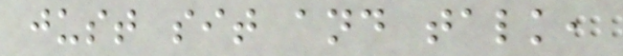just sit and talk,
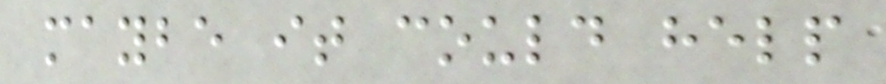maybe it could help
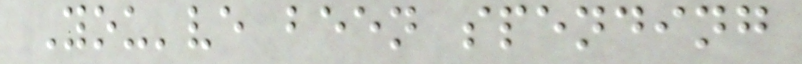You've been spending
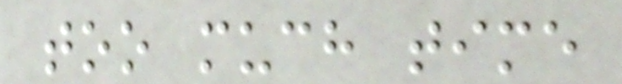too much time
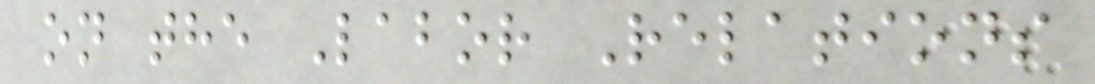on the Labor Relations
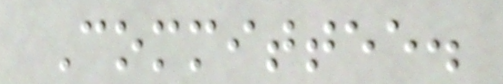Committee.
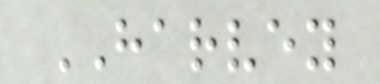HARVEY
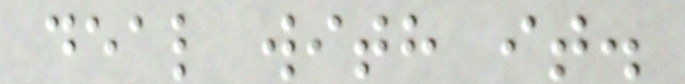deal with it.
